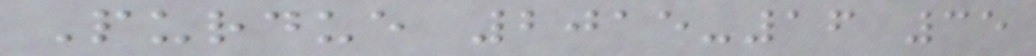Purdue 2015-16 35
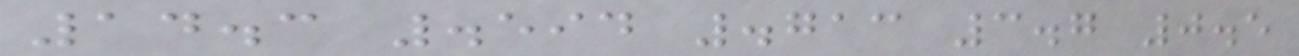14.3 .594 .713 3.7 0.5
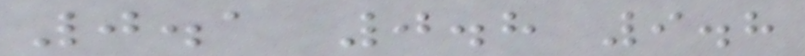0.1 0.8 9.8
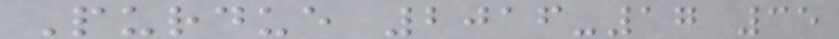Purdue 2016-17 35
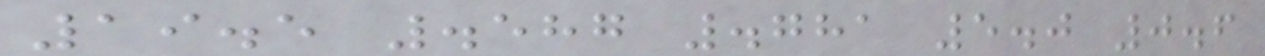19.5 .587 .781 5.0 0.6
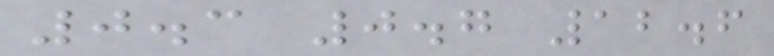0.3 0.7 12.6
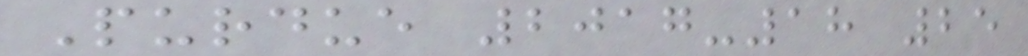Purdue 2017-18 25
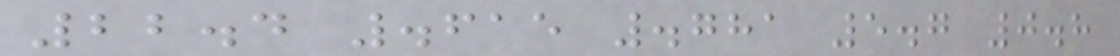22.4 .615 .781 5.7 0.8
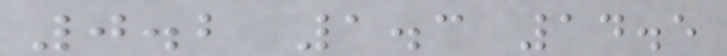0.2 1.3 14.5
